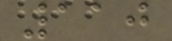110
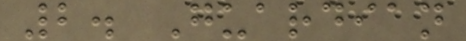2. Guardian
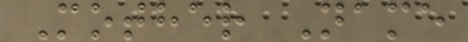Mother Name
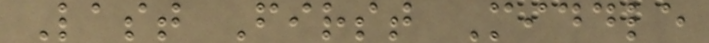Last First Middle
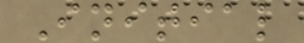Initial
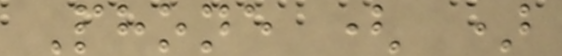Phone ( )
